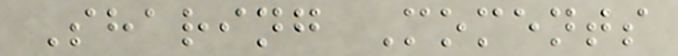Sharing Moments
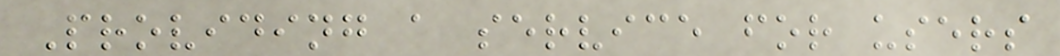Providing a service for users
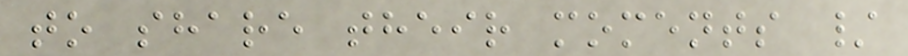to share their moments /
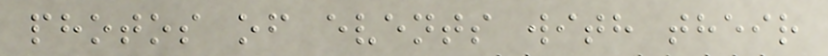photos of events with their
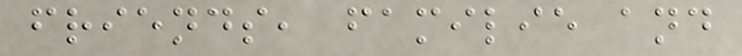friends, familie and
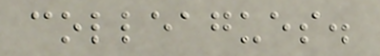colleagues.
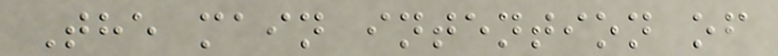The main intention of
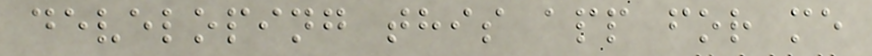developing this app for me
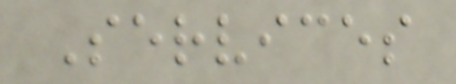Services
